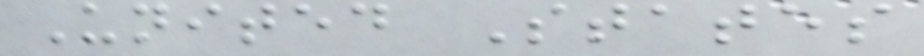United States
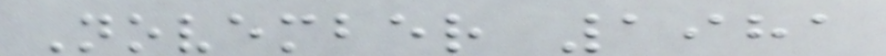November 1981
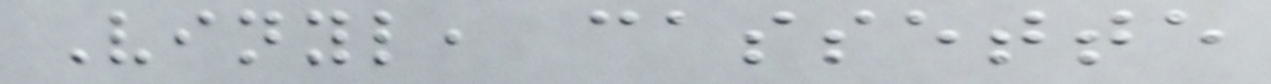Vinyl, cassette
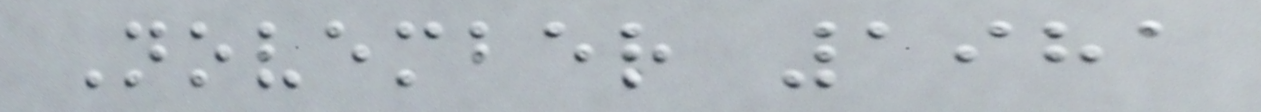November 1981
